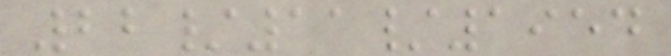22/11/1954
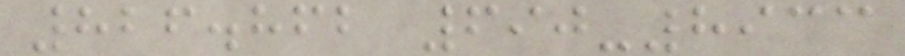826.862 690-8933
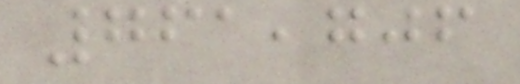761,706
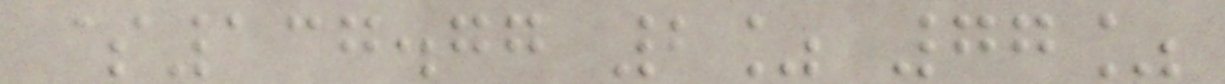$137.77 2% 77%
